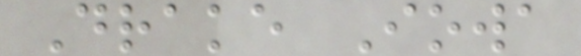Drake Iowa
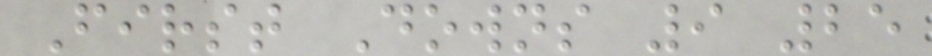First Downs 9 25
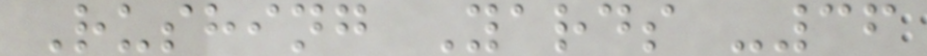Rushing Yards -36
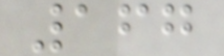167
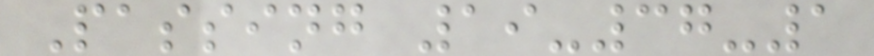Passing 19-37-1
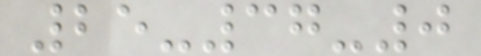25-37-0
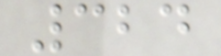324
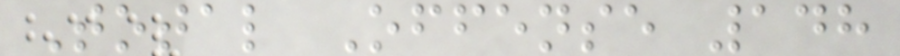Total Offense 148
